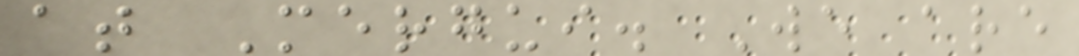at Mergui. We are
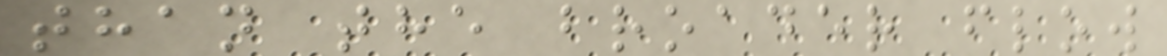than the broader flow
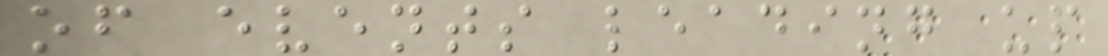of events leading up
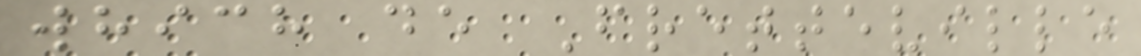which de Fretteville
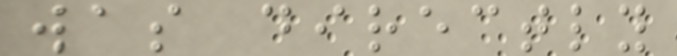was directly
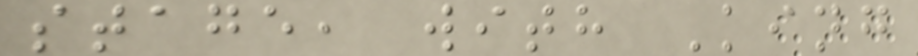stage, with King
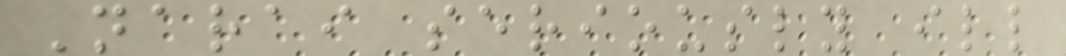Narai seriously ill
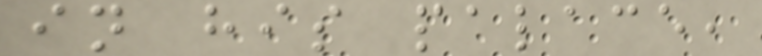in his palace,
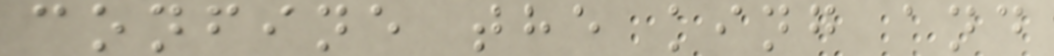confine the king and
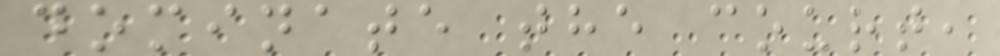dominate the court,
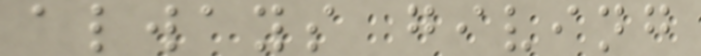always giving
